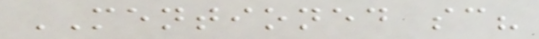MENTIONED sc?
